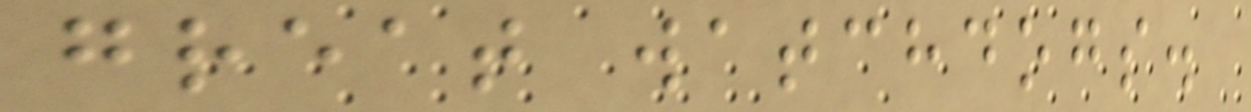great watchdogs.
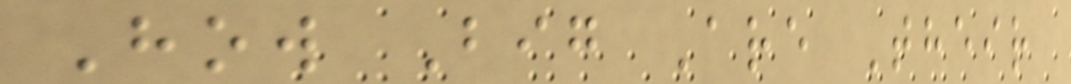How Big Are Their
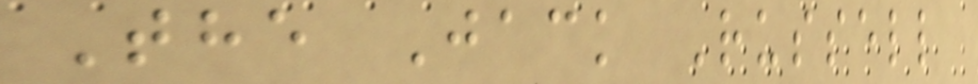The Jack Russell
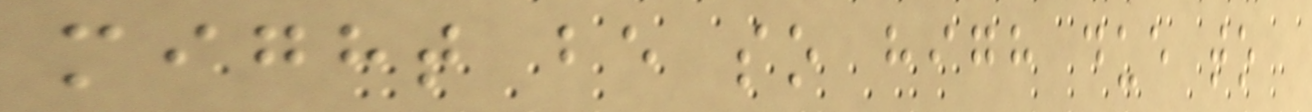might be so high due to
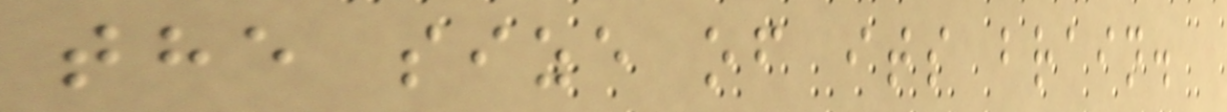the size of its brain.
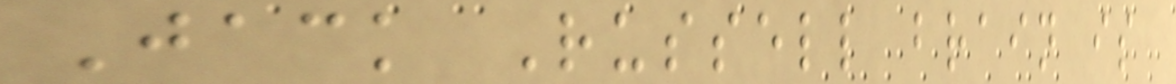Jack Russell brain is
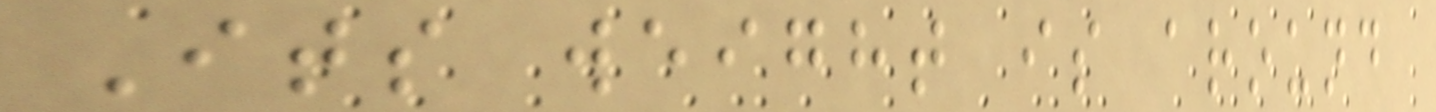Its weight is around
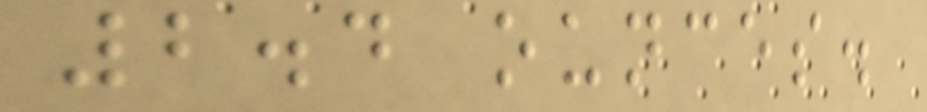2.4 ounces.
